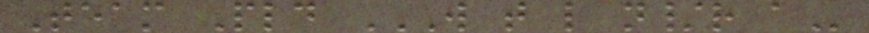Team Pld W T L N/R A
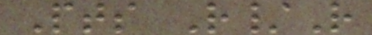Pts R/R
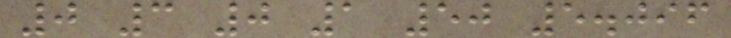0 3 0 1 50 5.096
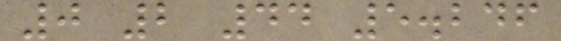0 2 44 5.246
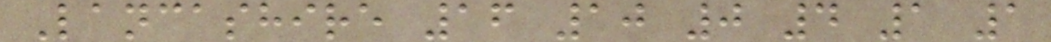Lancashire 16 10 0 4 1 1
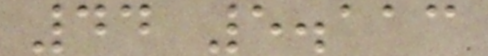44 5.113
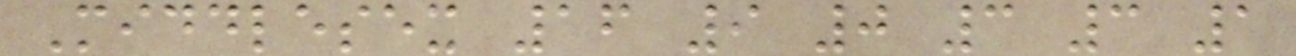Middlesex 16 9 0 3 3 1
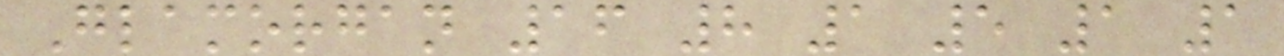Glamorgan 16 8 1 5 1 1
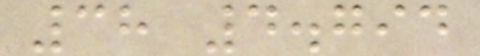38 4.794
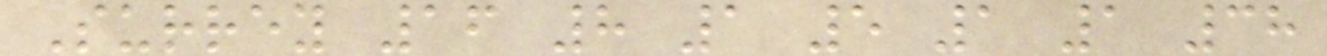Surrey 16 8 1 5 1 1 38
